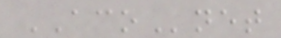ACOnet
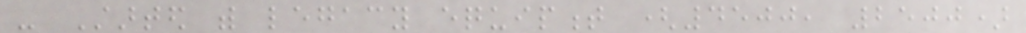- Started with legacy equipment (4500, 2500)
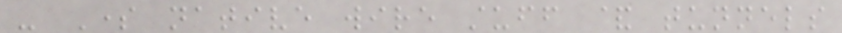- Some native wire stuff & tunnels
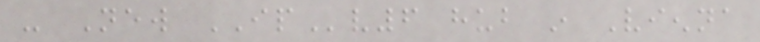- New IPv6 hub in Vienna
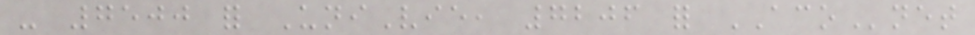- 7500 for UniVie, 7206 for ACOnet
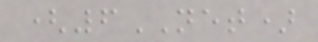(6NET)
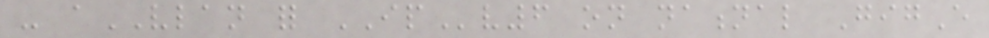- aVLAN for IPv6 on national GigE
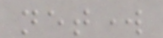network
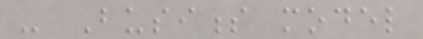- Business model
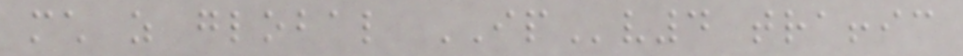much as global IPv4 traffic
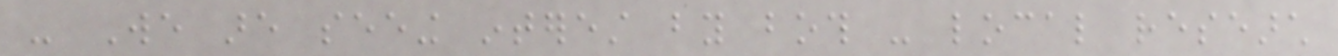- We are seeing interest by both - local research
